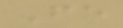Fe
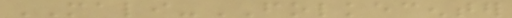MALI-FOLKECENTER
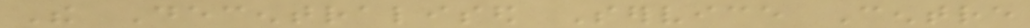The Decentralised Service Centre
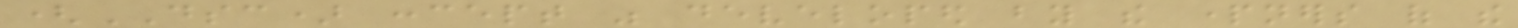(DSC) concept was developed by the partners of the
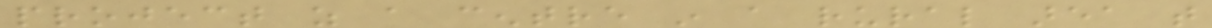project as a centre in a rural area that
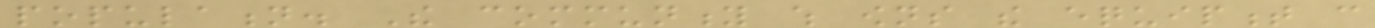population. The community which owns the equipment can
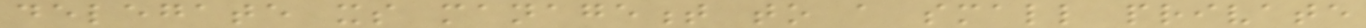delegate its management to a small private
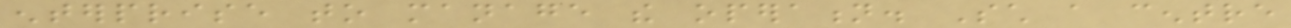enterprise to manage the operation. Such a centre
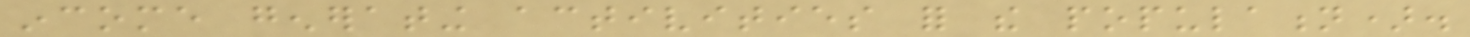income generating activities for the population).
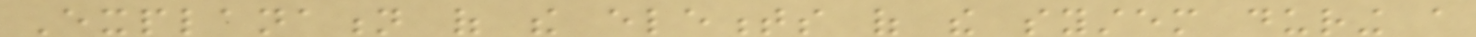Explanation of the elements of the system during a
